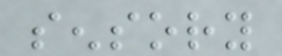sensory
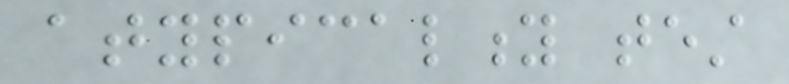atypicality test
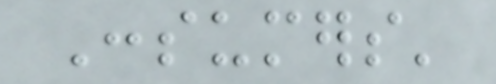Consumers'
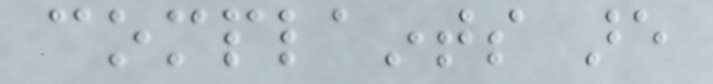complaints are
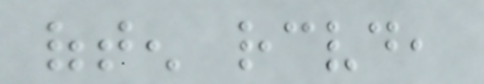often received,
